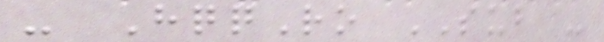- HqqRo SUB -
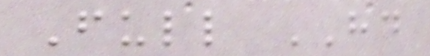Full HD
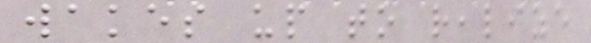wakes up to realize
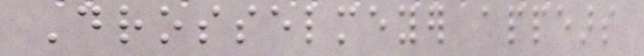Drosselmeyer appears
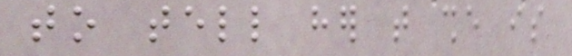to tell her that she is
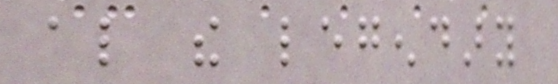also the legendary
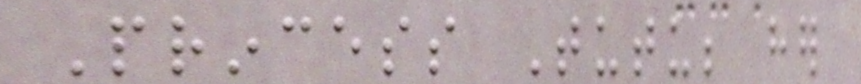Princess Tutu; her
